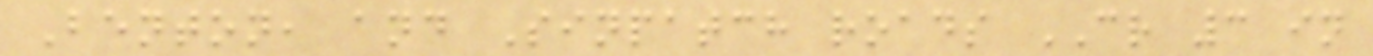Benton, and Sinpatch roads CR 3 in
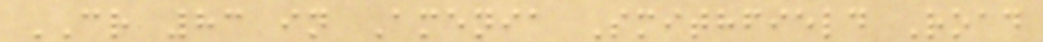CR 83 in Amenia Smithfield Road
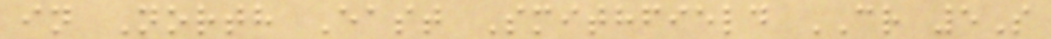in North East Smithfield CR 5S
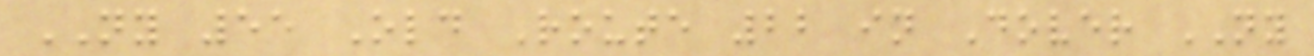NY 55 Old Route 22 in Dover NY
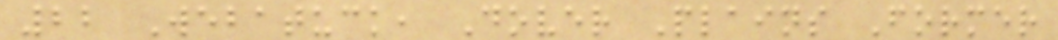22 Webatuck, Dover Plains Former
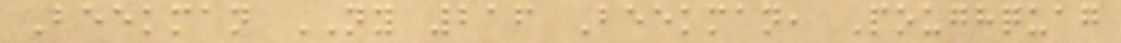Beekman NY 216 Beekman, Poughquag
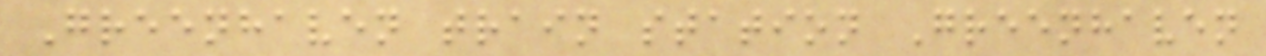Greenhaven train station Greenhaven
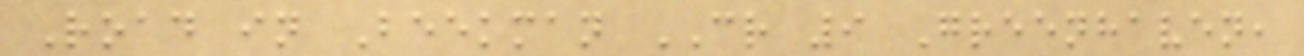Road in Beekman CR 9 Greenhaven,
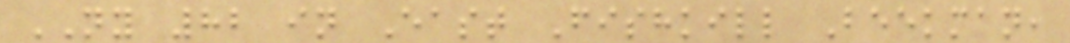NY 82 in East Fishkill Beekman,
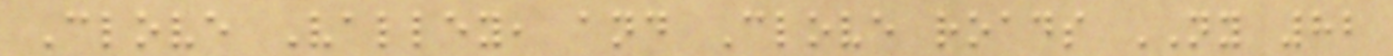Clove Valley, and Clove roads NY 82
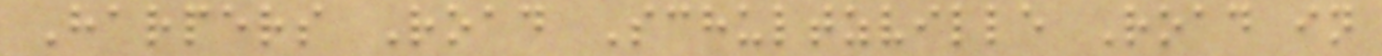Harpers Road Schultzville Road in
